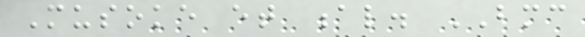Musoke et al. BMC
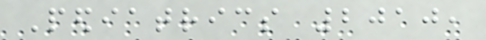Pediatrics 2010,
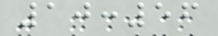10:56
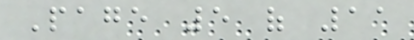Page 5 of 11
